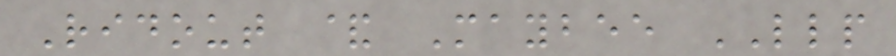Ridout & Maybee LLP
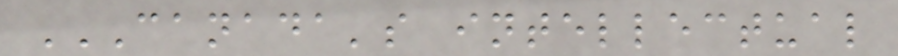CANADA'S INTELLECTUAL
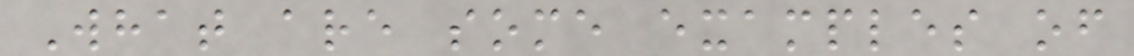What are some examples of
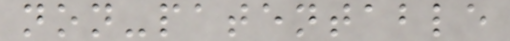non-patentable
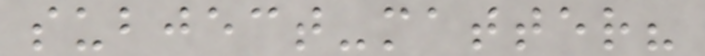subject-matter?
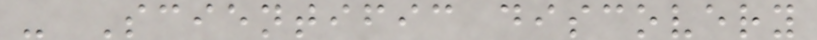- Scientific discovery
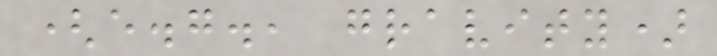(e.g., gravity)
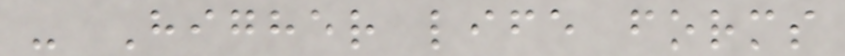- Higher life forms
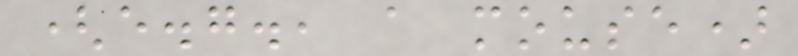(e.g., a mouse)
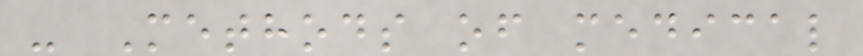- Methods of medical
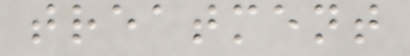treatment
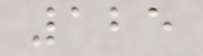125
